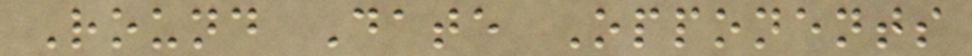Round Date Opponents
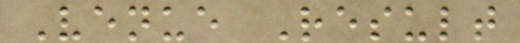Venue Result
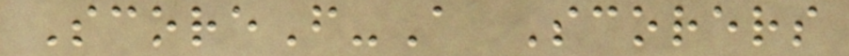ScoreF-A Scorers
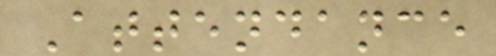Attendance
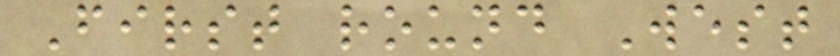First round West
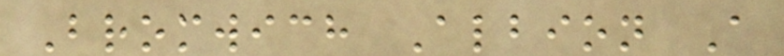Bromwich Albion A
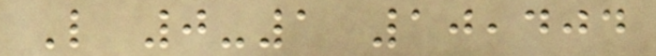L 0-1 10,404
